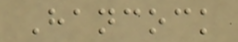Hancock
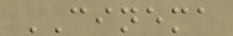CINEMA
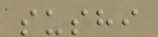sushi
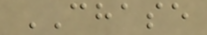CHASE
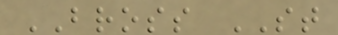BROSS ST
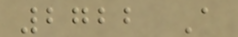2722 A
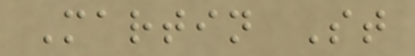Martin St
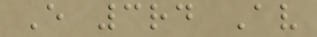E 3rd Av
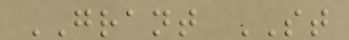GRANT ST
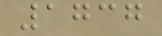1737
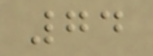74
